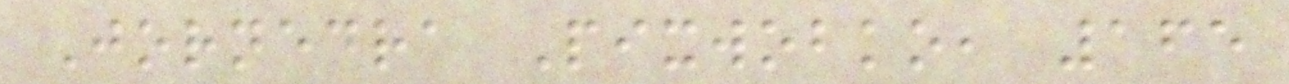Jornedra Pixwobko, 165
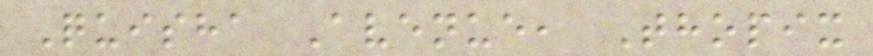Quisha Avenue, Thopix
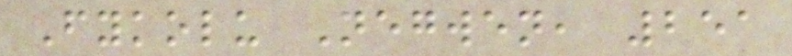Fykolu Negwen, 251
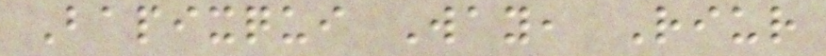Bapixqui Way, Riur
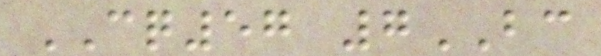CQ57 7BC
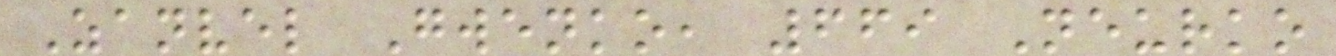Zanvel Gwenko, 669 Neurko
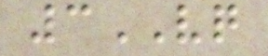3VQ
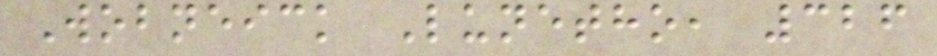Wobneick Lunetho, 326
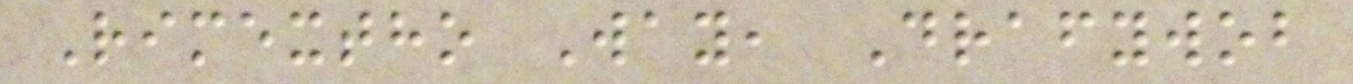Rimextho Way, Drafywob
